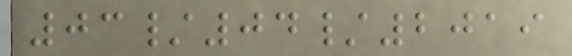03/04/2019
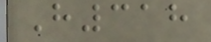H318
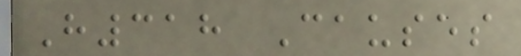H318 Causes
